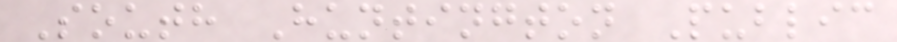South Huntington Public
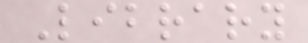Library
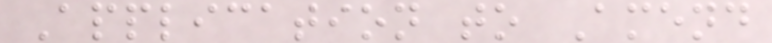Application to Amend
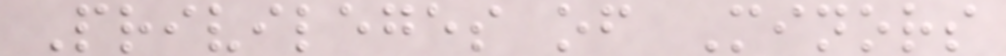Privileges of Minors
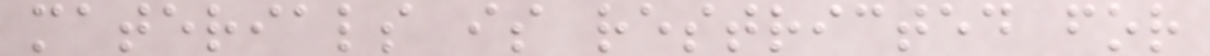materials is restricted for
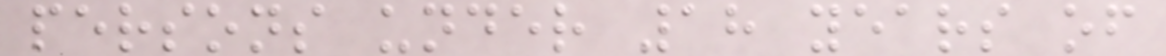persons under 18 years of
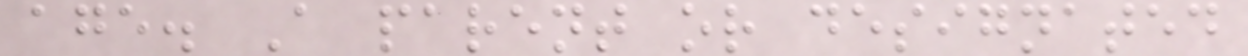age. A parent or designated
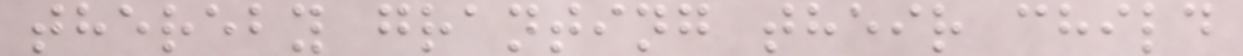thereby granting their child
